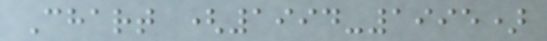Chart (1994-1995)
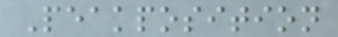Peakposition
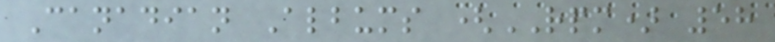Canadian Albums (RPM) 58
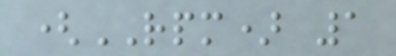(RPM) 1
